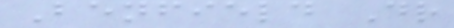Benfield Dr
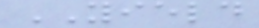YIELD
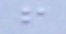f
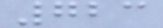723
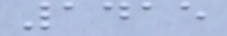1415
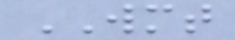WMT
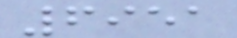6951
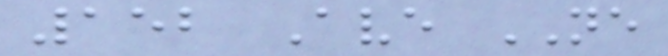152 Ave NE
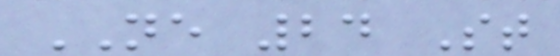NE 24 St
